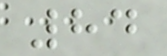84
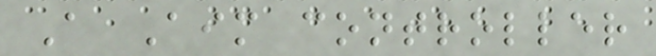A Aim controller
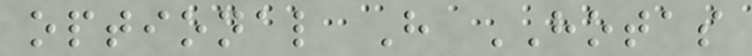optional H HOTAS
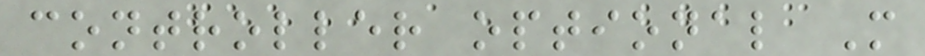controller optional M
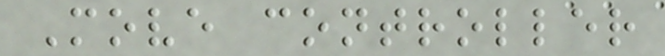Move controller
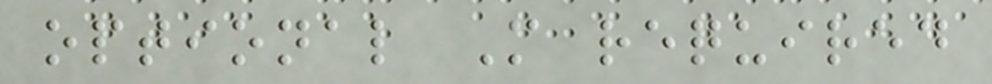optional M required
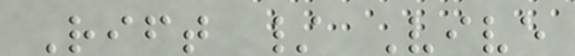Rift / Vive
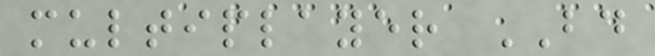multiplayer BD
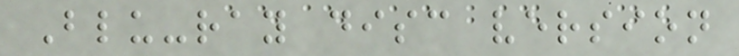Blu-ray disc version
